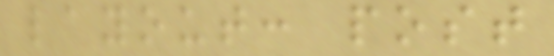layout: post
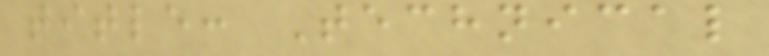title: Technical
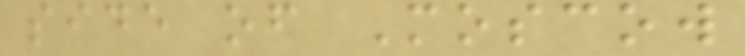side of Moscow
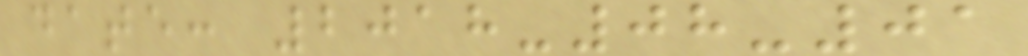date: 2018-08-01
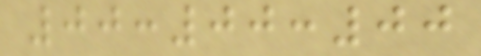00:00:00
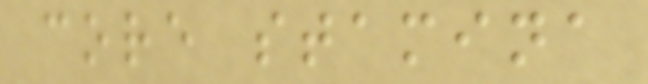core stamina
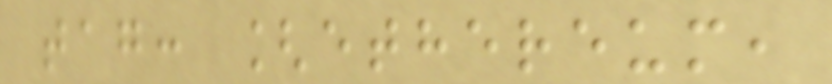tag: [ethereum,
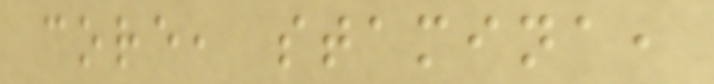core, stamina,
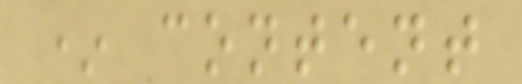* content
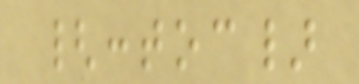{:toc}
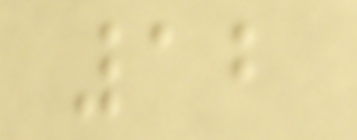12
